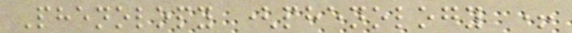Phenolopy (phenology +
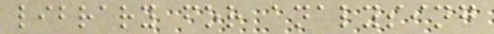library for analysing
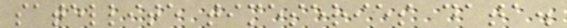satellite timeseries data.
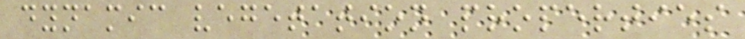dynamic vegetation properties
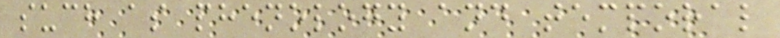such as phenology and temporal
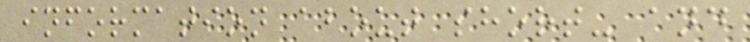information about short- and
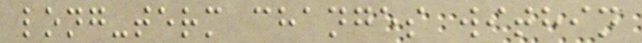long-term changes within
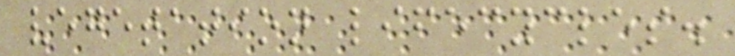vegetation lifecycles.
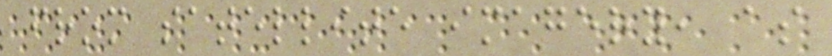from satellite imagery, as
